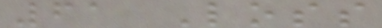61 Loss
